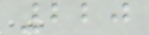220
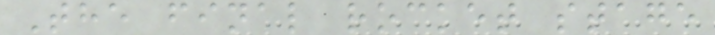The final rocket stage
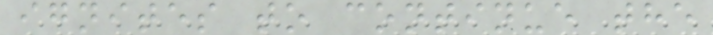ignites to continue the
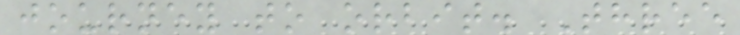journey to orbit. Three
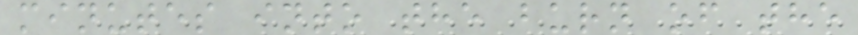minutes into the burn of the
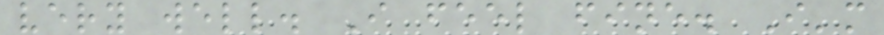very well. I feel fine. I'm
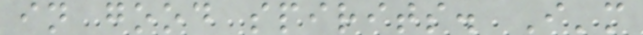in good spirits. I'm
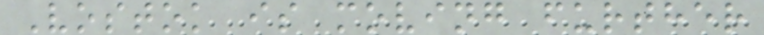Vostok is moving further
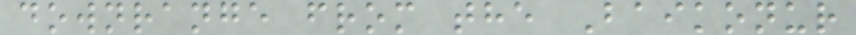downrange from the Baikonur
